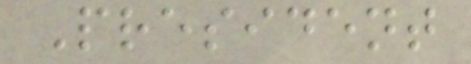President
